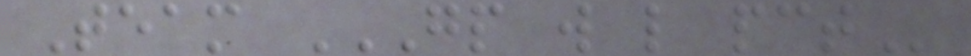Team GP W L PCT
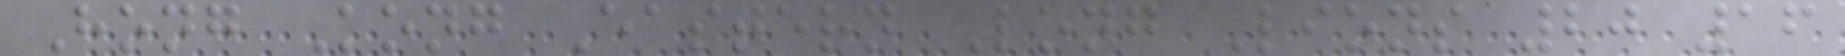Hong Kong Eastern Long Lions 20 16
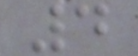4
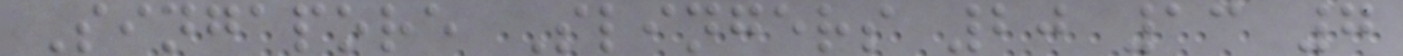Singapore Slingers 20 13 7
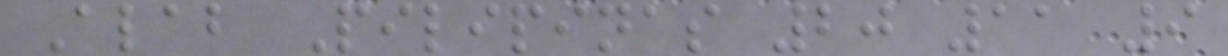Alab Pilipinas 20 11 9
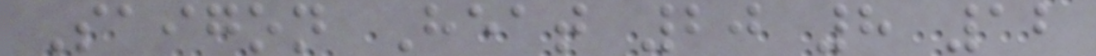Saigon Heat 20 8 12
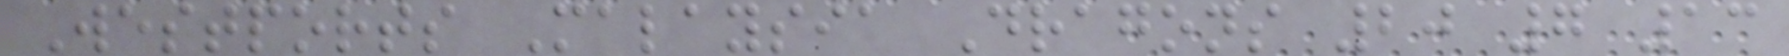Westports Malaysia Dragons 20 7 13
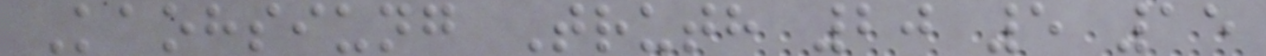Kaohsiung Truth 20 5 15
